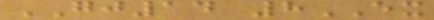GJ14 8EX
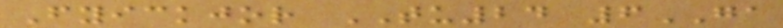Fyickjor TU24 6GA
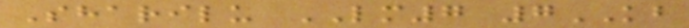Sharilu LM7 7KB
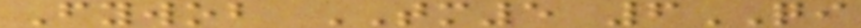Fywob TM5 6QI
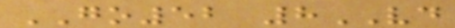GO52 8VD
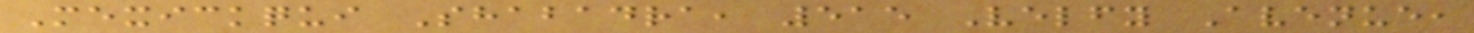Mexickqui Shabadra, 515 Velfy Avenue,
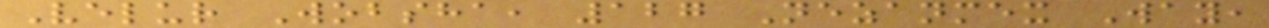Velur Wobsha, 127 Nezanmex Way,
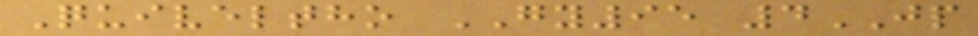Quiveltho GY95 4JP
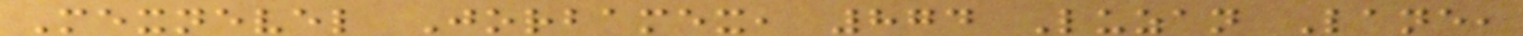Mexnevel Jorbamex, 874 Luzan Lane,
